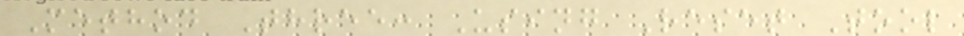Method Three: Using Reset Tool
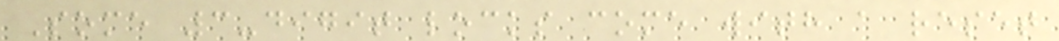Some 3-digit locks come with a reset
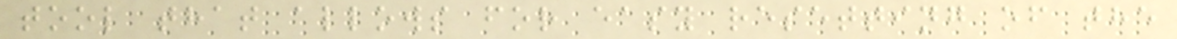tool that allows for easy resetting of the
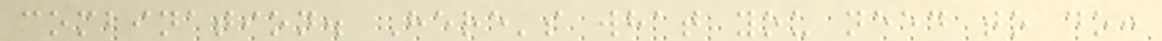combination. Here's what you need to do:
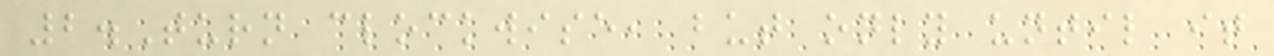2.Turn clockwise, but only until it
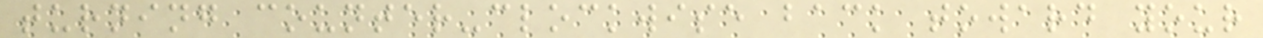turning counter-clockwise back toward your
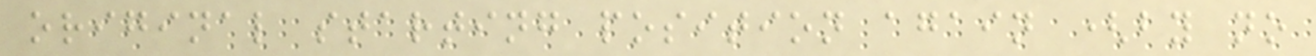original starting position again (by no
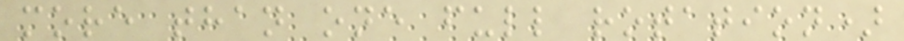more than one full rotation)
